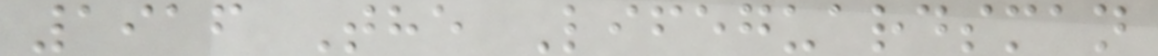1916 The Lifeguardsman
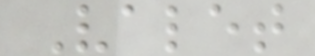Valet
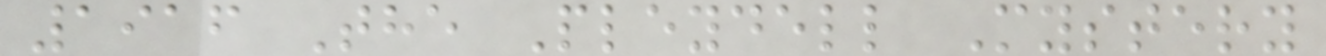1916 The Pleydell Mystery
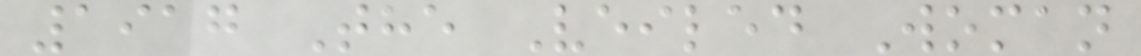1917 The Veiled Woman
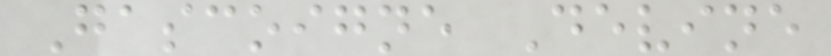Gascoigne Devine
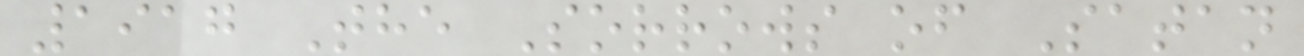1917 The Sorrows of Satan
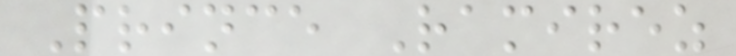Prince Ramirez
